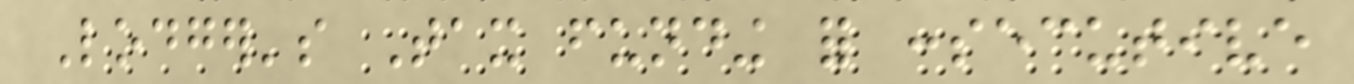Lodger's Tax funding for consecutive
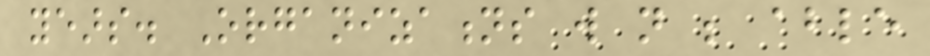years. Organizations will not be able
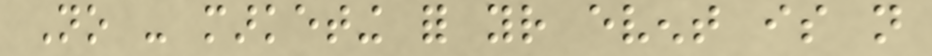No - marketing for your event is not
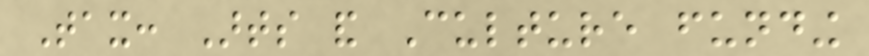Tax: Arts and Culture funding
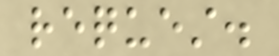request.
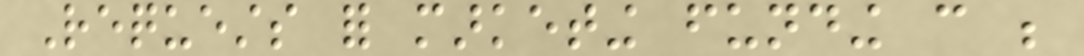Requests for marketing funding can be
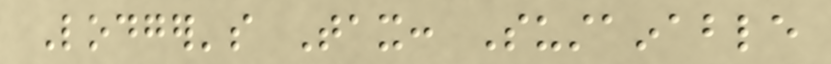Lodger's Tax: Sustainable
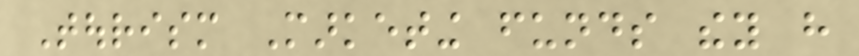Tourism Marketing funds they have
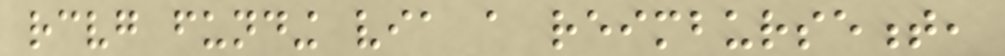receiving funding via a reimbursement,
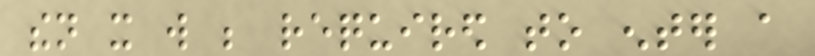then it will be required to enter a
